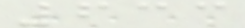633
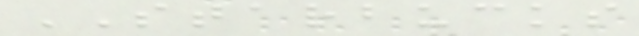STARBUCKS
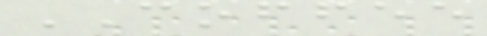COFFEE
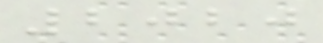2020
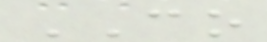CO
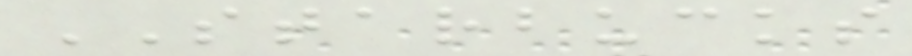STARBUCKS
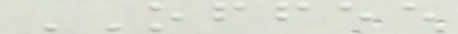OFFEE
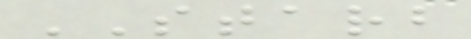STARB
